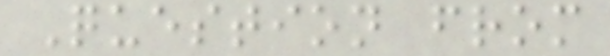Question from
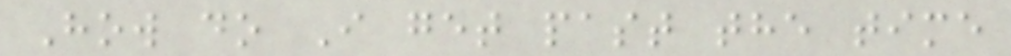How do I get past the time
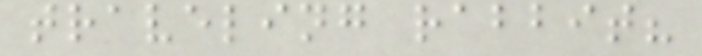traveling rabbit?
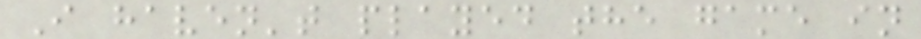I haven't played the game in
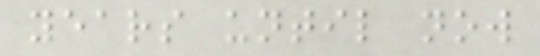years until now
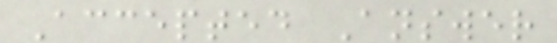Accepted Answer
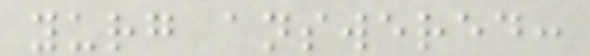yurg answered:
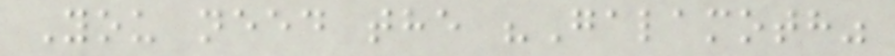You need the "Galamoth"
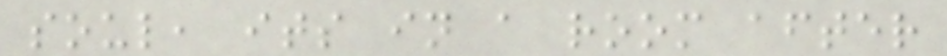soul, its in a room after
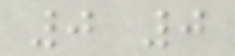0 0
